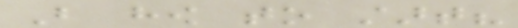But how to start?
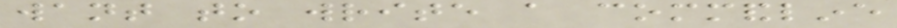want to write a commandline
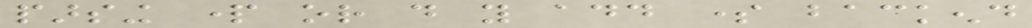parsing part or do you add some backend
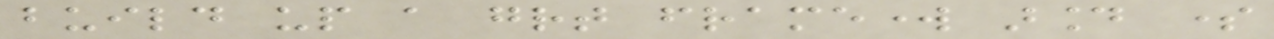build up a great framework around some
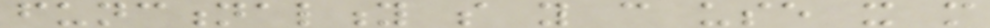functionality so you can use it more
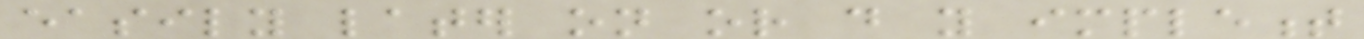easily later on or do you implement
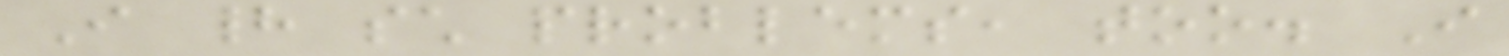I had such problems, too. I
